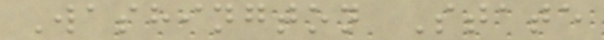Washington State
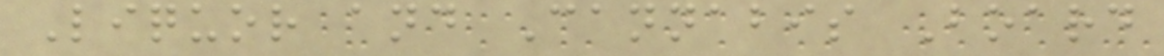Liquor and Cannabis Board
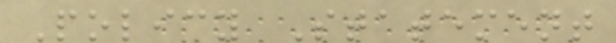Policy Statement
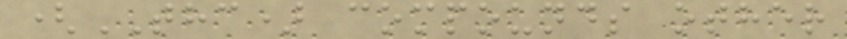(THC) compounds other
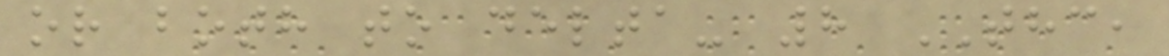or both to delta- 8 THC,
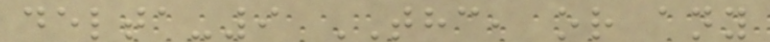delta-9 THC, or any
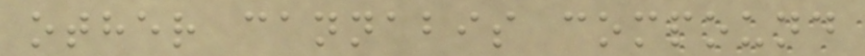other cannabis compound
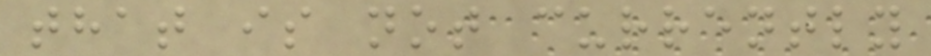that is not currently
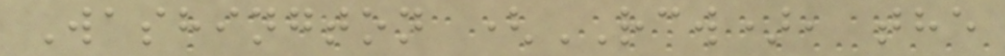Washington (RCW), the
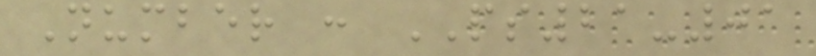Number : PS21-01
